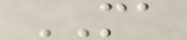MA
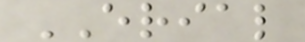ERIAL
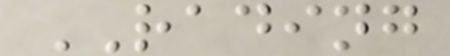RADING
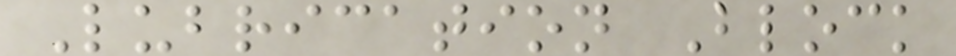Lubrication Block
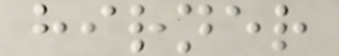hirner
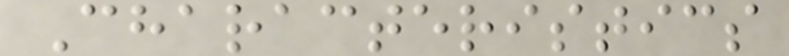Characteristics
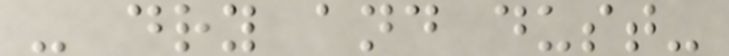- dry and dust-
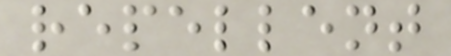repellent
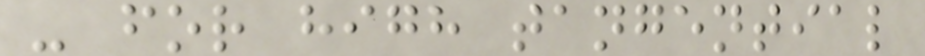- for high tangential
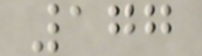177
